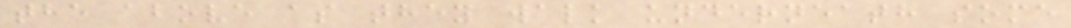the above as they walk underneath some
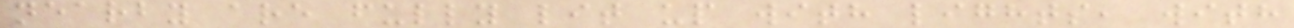nearby are fully lit up with lights, with
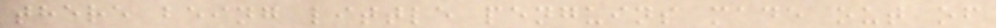there being little penguins made out of
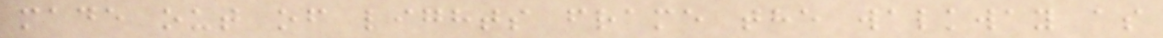made out of lights frame the walkway as
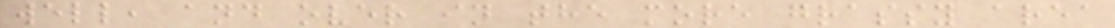well, and over in the more grassy area
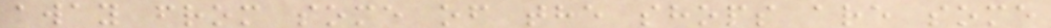away from some of the shops are some
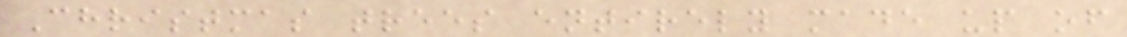Christmas trees entirely made up of
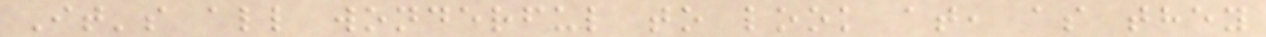It's all wonderful to look at, as they
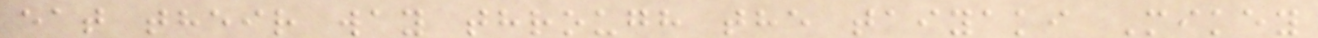eat their way through the taiyaki Mikey
